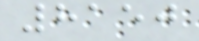8150
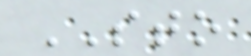STO
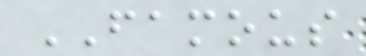FAMOUS
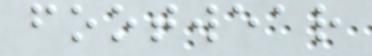footwear
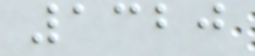1320
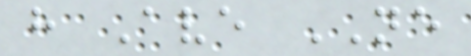h Ave NE
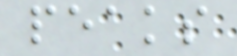peaks
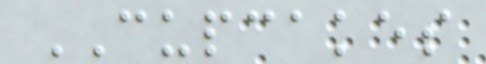CUPCAKES
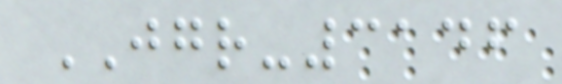JGR-3146
